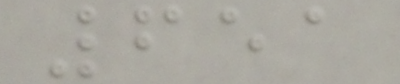651
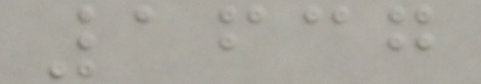1637
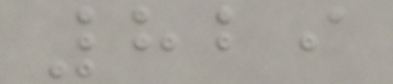829
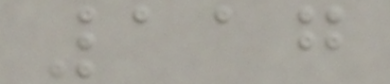117
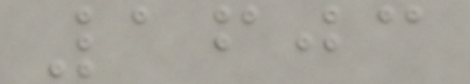1603
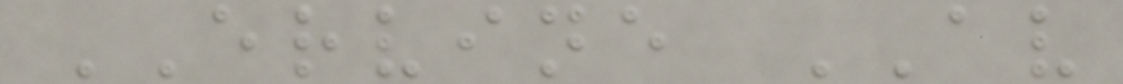ERVINE AV
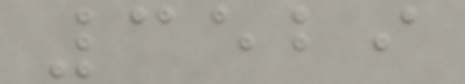3529
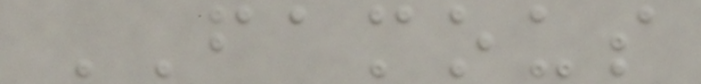FAMOUS
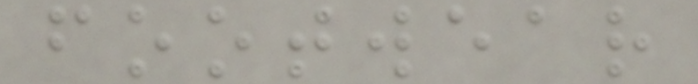footwear
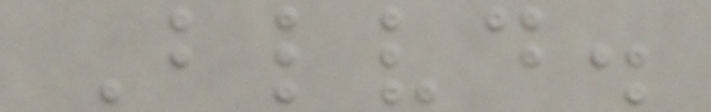Blvd.
